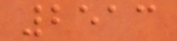2513
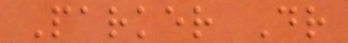Parker Dr
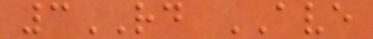3RD AVE
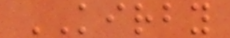KIRBY
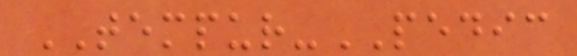TEMPUR-PEDIC
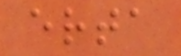erta
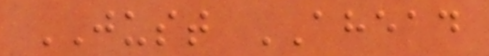JUST AHEAD
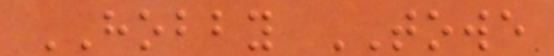HOBBY TOWE
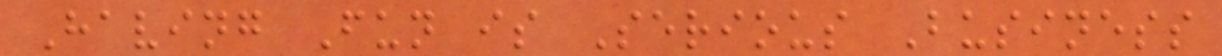Having Fun is Serious Business
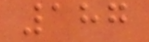187
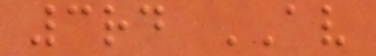3rd AV
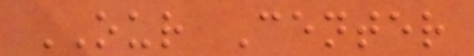OUR Center
